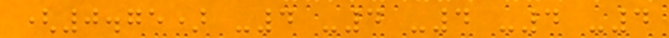(0.75) -4 -4 -4 -4 -4
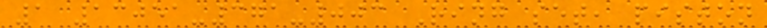1 13051-371-003 Ring set, piston
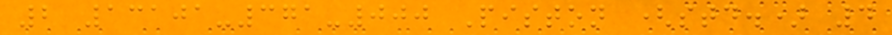2 13101-371-000 Piston (std.) 4
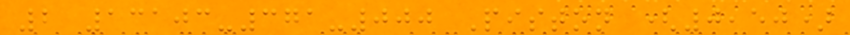2 13103-371-000 Piston (0,50)
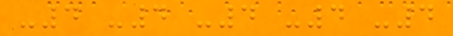-4 -4 -4 -4 -4
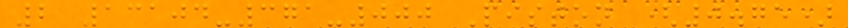2 13104-371-000 Piston (0.75)
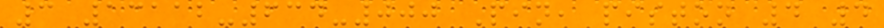3 13112-634-000 Pin, piston 4 4
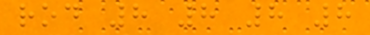rod 8 8 8 8
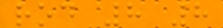rod 8 8
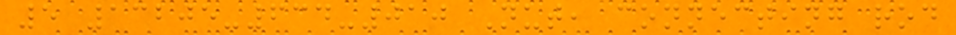5 13205-634-010 Nut, connecting rod
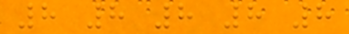8 8 8 8 8
